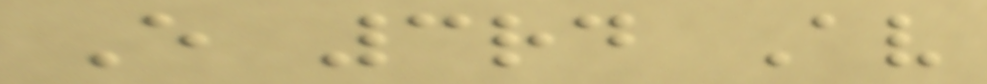E 3rd Av
